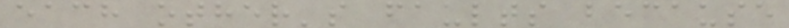each other's faults because
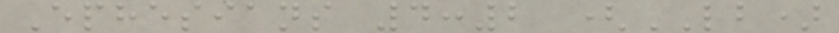Ephesians 4:2 (LB)
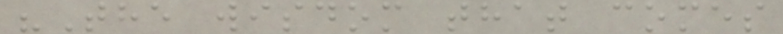"The wisdom that comes
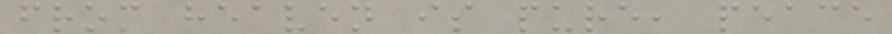from heaven is pure, peace
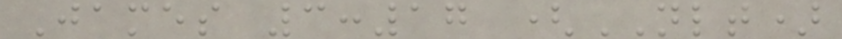James 3:17 (NLT)
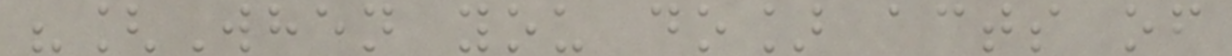"[When you do] acts of
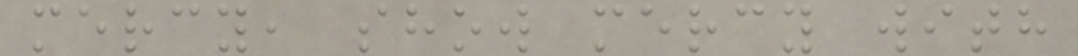mercy, show mercy with
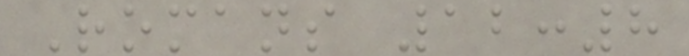Romans 12:8
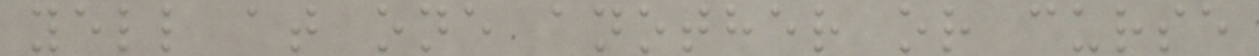yell at one another or curse
